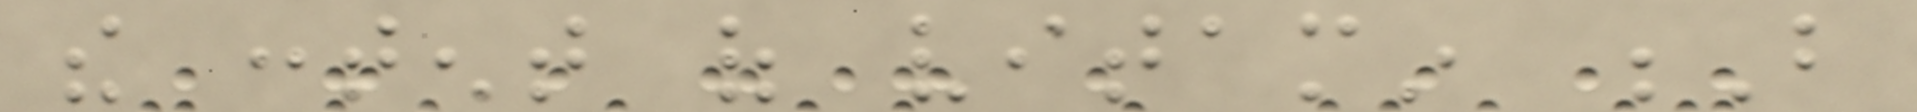the content of vitamin B
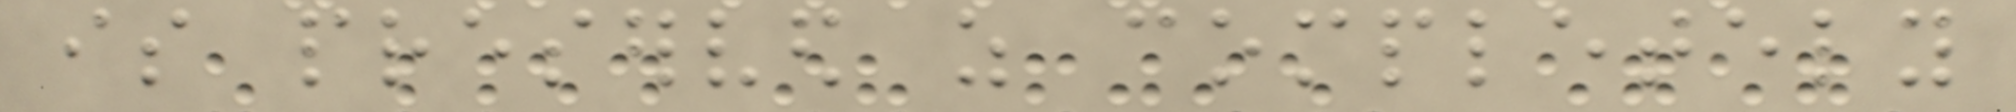is preserved as completely
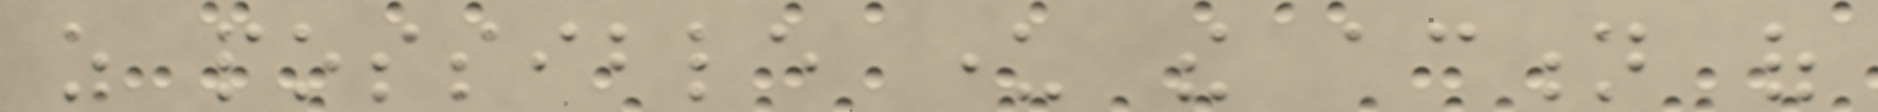as possible under the action of
